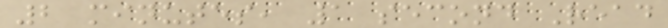2 minutes, 1 second Read
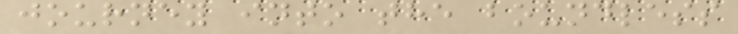journey into the boundless
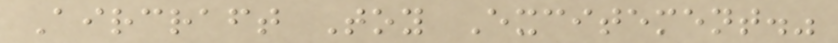Aircraft Toy Excitement."
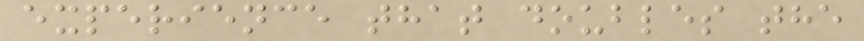experience that doubles the
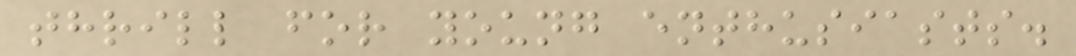thrill for young enthusiasts.
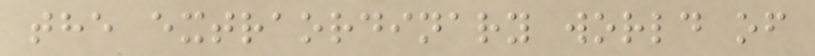the extraordinary world of
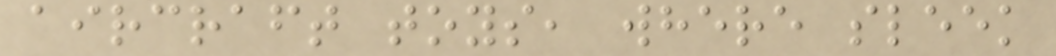aircraft toys, where sleek
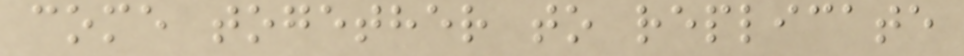come together to replicate
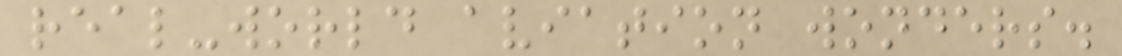real-world aviation wonders.
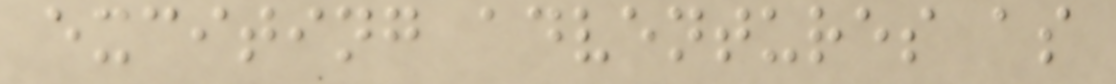exciting adventures as
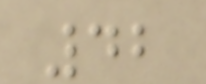42
